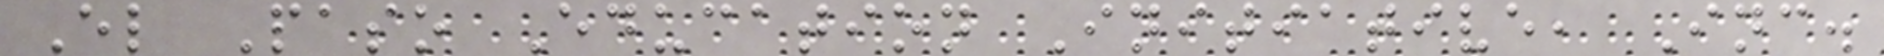El Paso Education Initiative, Inc.
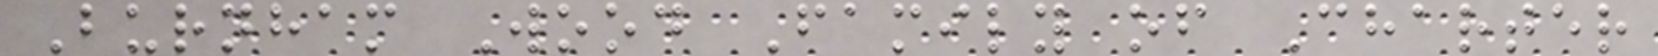Burnham Wood Family of Charter
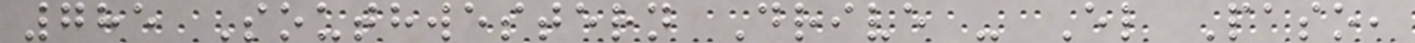785 Southwestern Drive - El Paso,
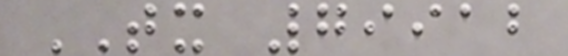TX 79912
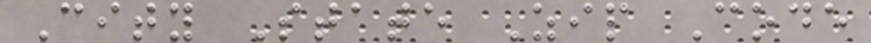City State Zip Code
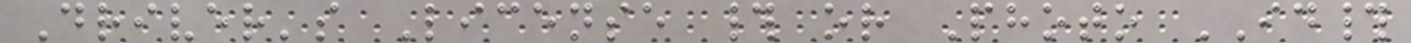Driver's License # or Photo ID#
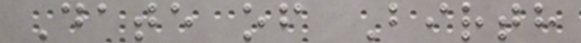Date of Birth
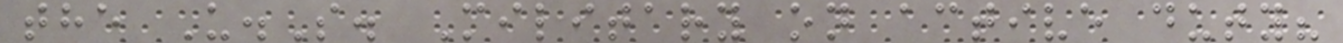the U.S. Military on active duty?
